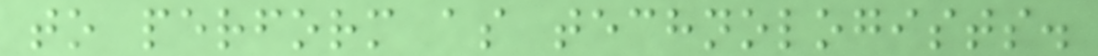to perform as technologists.
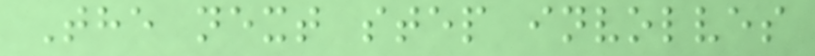The next step involves
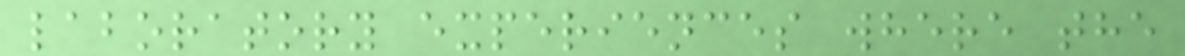laboratory experiences where the
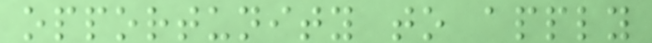opportunity to apply
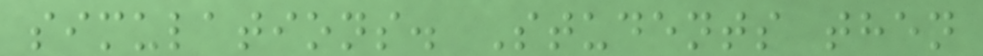simulations. Students then
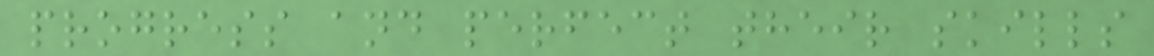progress and perfect their skills
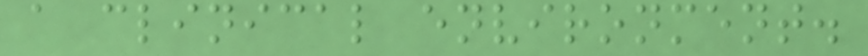a clinical environment.
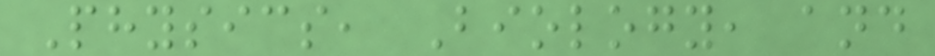Physics, Biology, and
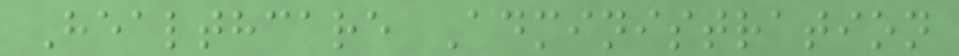Healthcare Administration
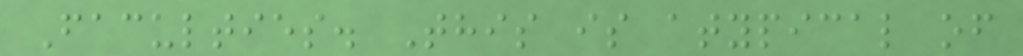Faculties. This is atypical of
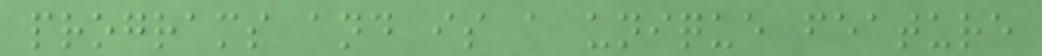programs and is a unique feature
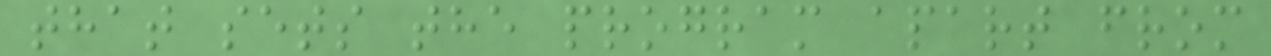that sets the program apart from
